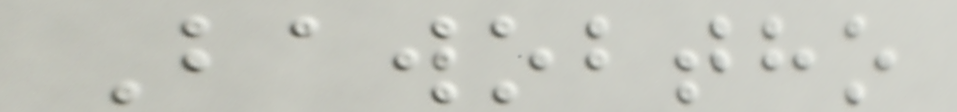Bawobtho
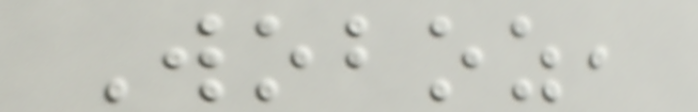Woboz,
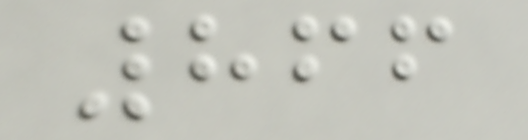866
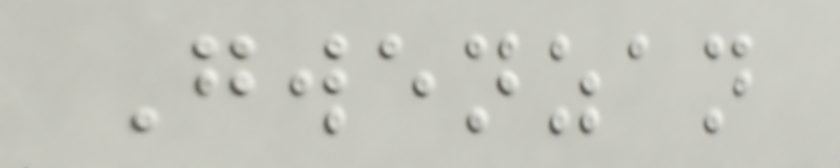Gwenzan
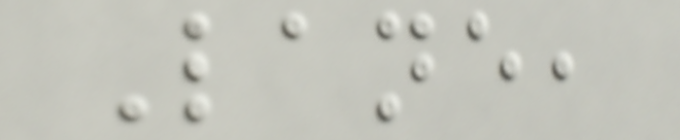Lane,
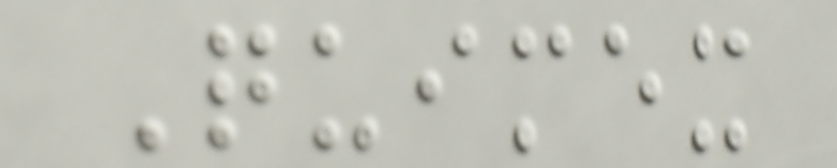Quimex
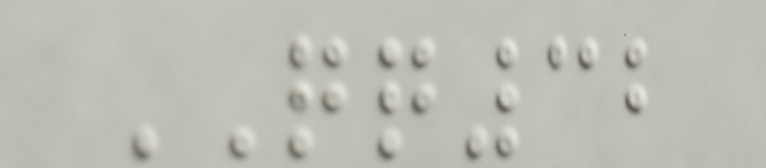QQ32
